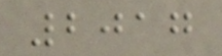2017
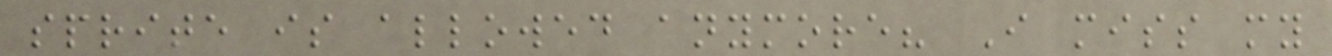sprite is allowed anymore? I miss my
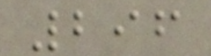296
